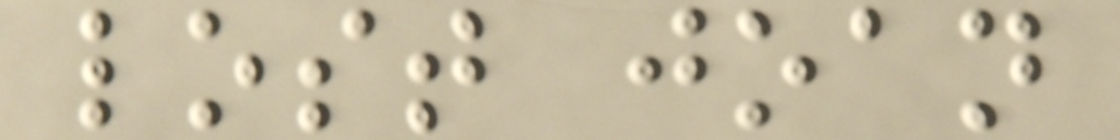lost joan
